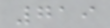719
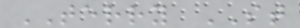TERRY ST
